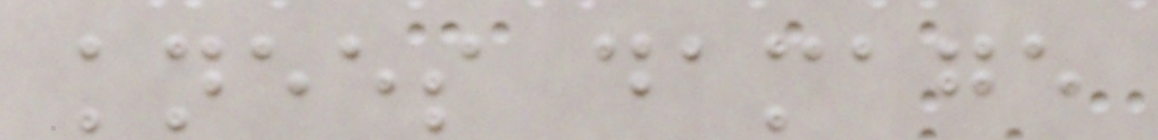knees damage
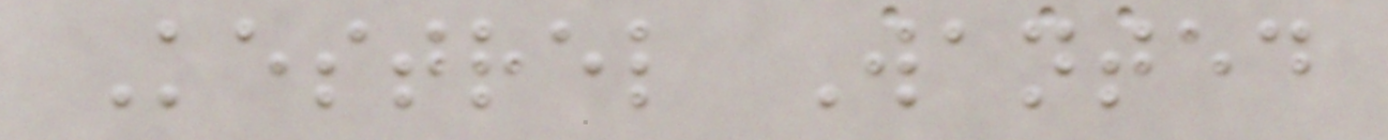Kestrel Wanted
